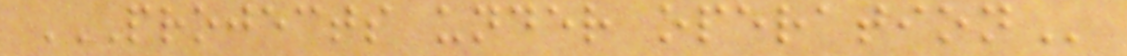PROJECTS UNDER OPERATION
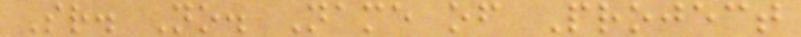Sr. No. Name of Project
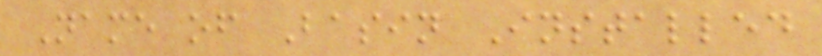Name of Basin Installed
